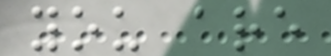you are
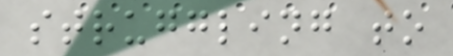struggling to
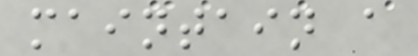maintain a
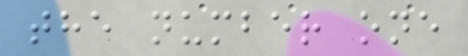the number one
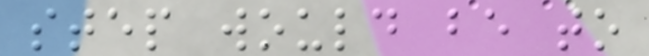step would be to
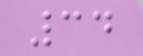34
